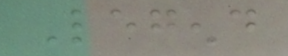Legend
